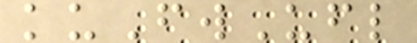kuFwUfl
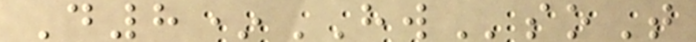D8*HWsoT
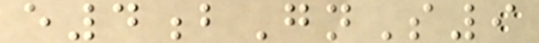e4bGnS9
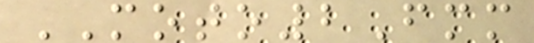MOTO2Fmm
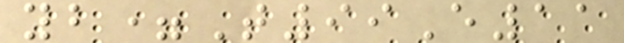yb=T99E11
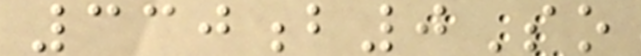330b0So
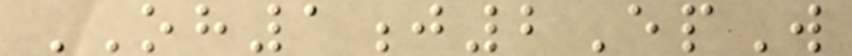OH1j2EpW
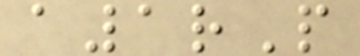a1rP
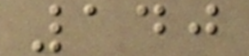140
